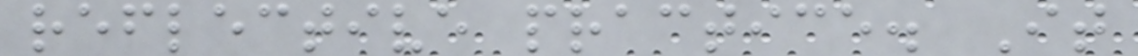reflective practice. It
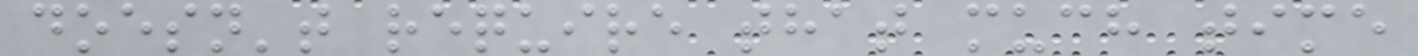doesn't require that much time
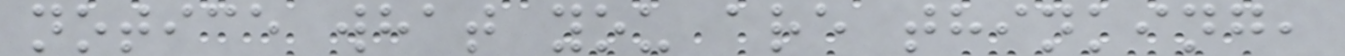notice what you are thinking,
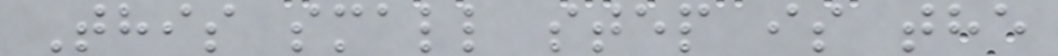This small step is the
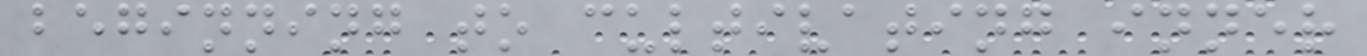beginning to cultivating inner
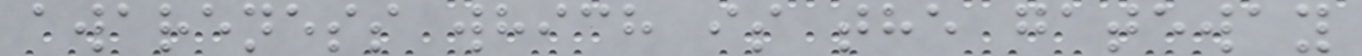awareness which is the gateway
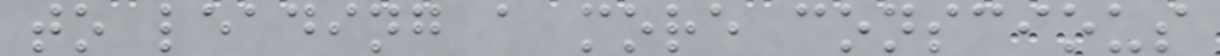to leading a more conscious
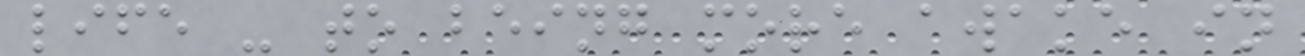life - to being more awake in
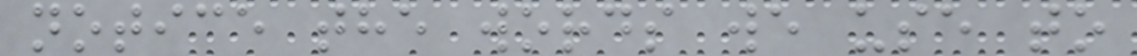notice the words we use to
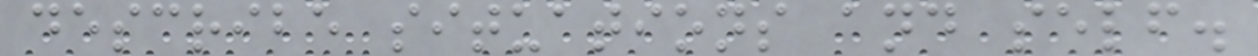describe situations and self.
